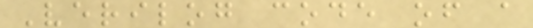Verilog code of a
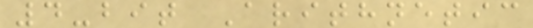4-bit Arithnetic
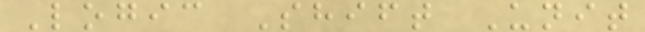Logic Shift Unit
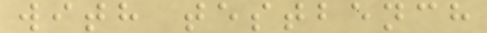with testbench
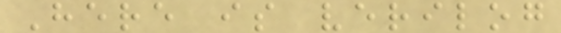Here is verilog
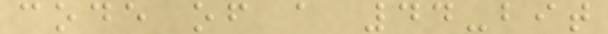code of a 44-bit
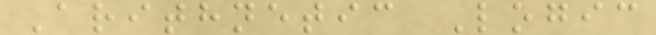Arithnetic Logic
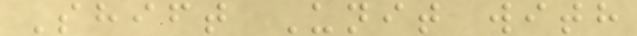Shift Unit with
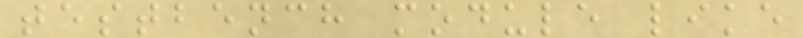testbench module like
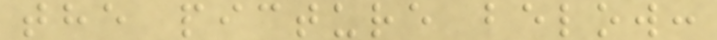the picture below:
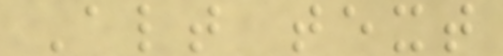Alt text
